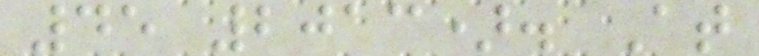45 2013). At
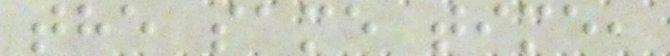the same time,
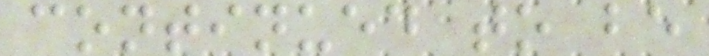continued to be
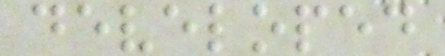developed
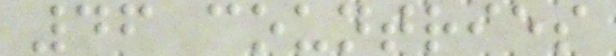46 countries
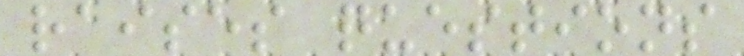raises questions
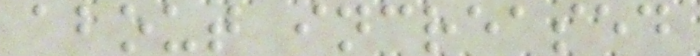about increased
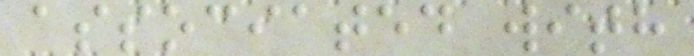associated with
